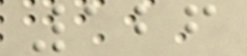126
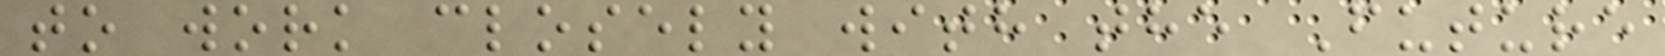to work closely with the Future
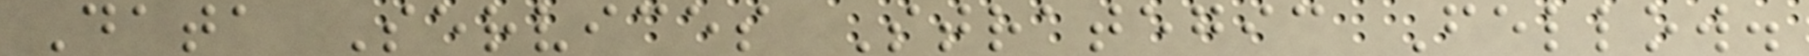Data Services Strategic Fellow.
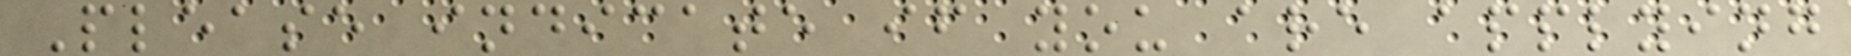Please indicate if you are applying
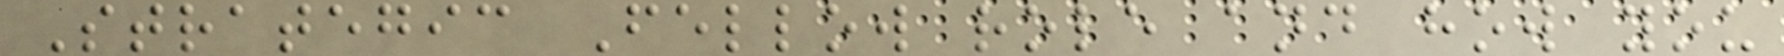Strategic Fellow role and how you
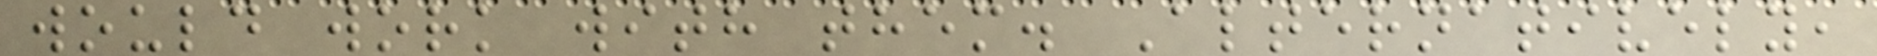would work with them. Alternatively,
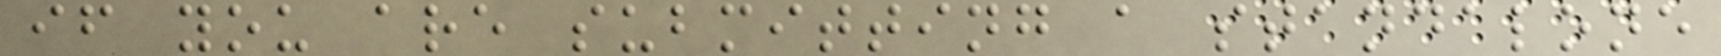if you are submitting a standalone
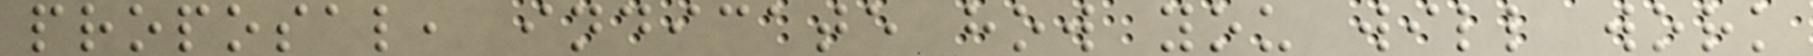proposal, indicate how you will work
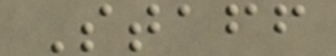Staff
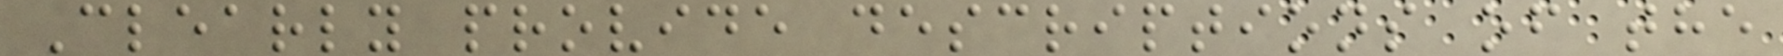Clearly provide descriptions of the
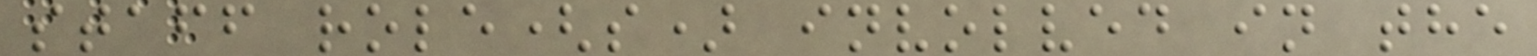staff role(s) involved in the
